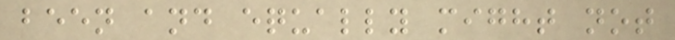been and equally might not
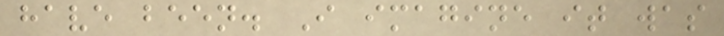have been. I imagine it was
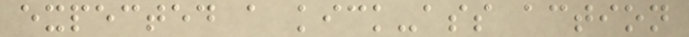expected a kick-ass action
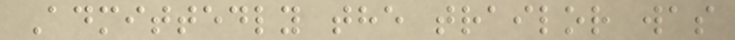Admittedly the trailor was
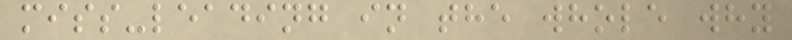miss-leading in the whole why
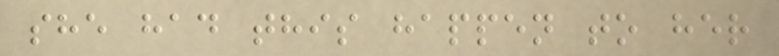she had this happen to her
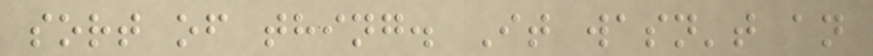sort of thing. It wasn't an
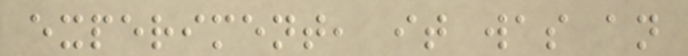experiment, it was an
